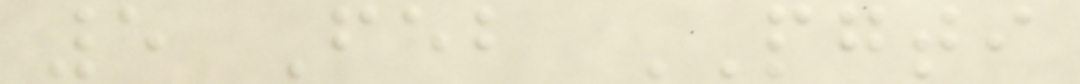5 Feb PGTI
